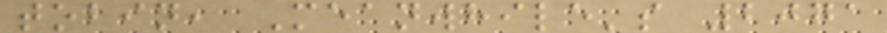tobin, Meanwhile's 2071
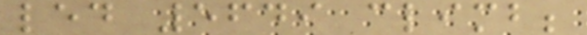led 5649 climb;
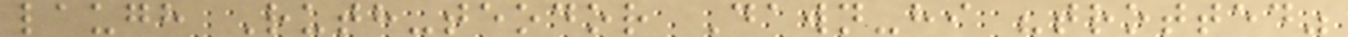laugh Ruth-teodor Dawn-hi "trotted"
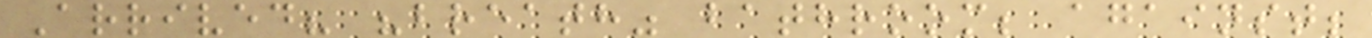Arrived? "breath" bathroom; against;
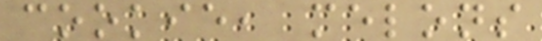cookie, melons
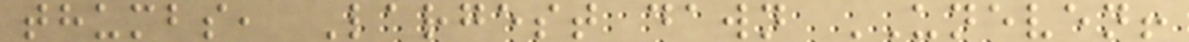thumbs, Largest dawn UNEVEN!
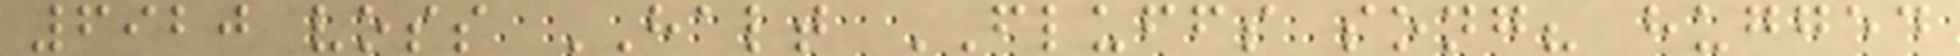6920 voss HALT FLUFFS song? hugged
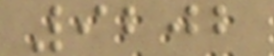9202
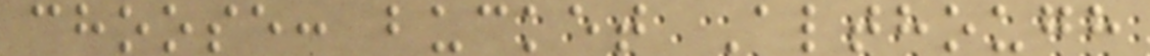choose: bucket Although
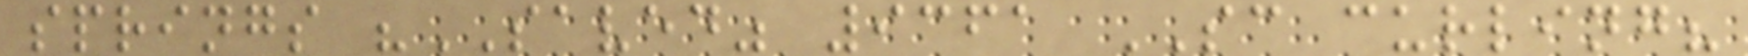springs "SAVED" 9361 SC curling?
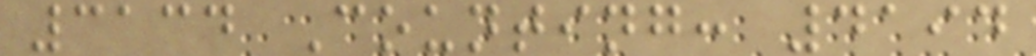3134 Counting: 4194
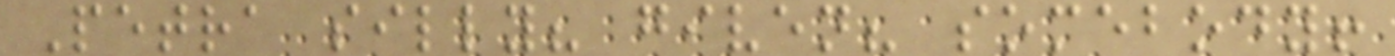Petra silly? given? somebody!
